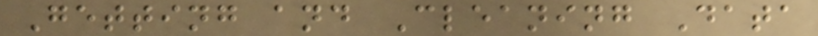Getting and Cleaning Data
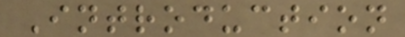Introduction
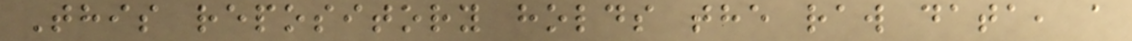This repository holds the raw data, a
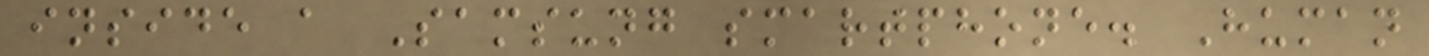inside a Samsung smartphone. Human
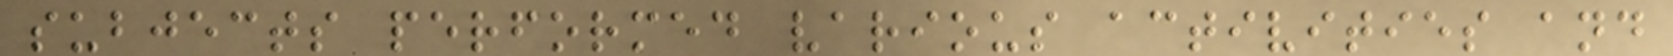subjects performed various activities and
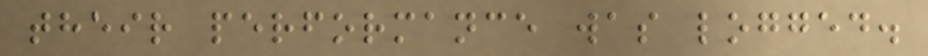their performance was logged.
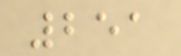251
